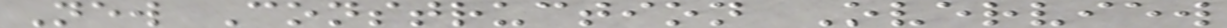New Construction Overview
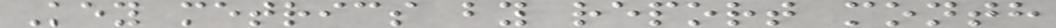Key metrics by report month
